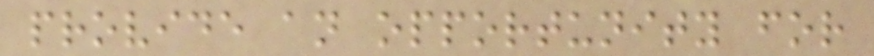provide an opportunity for
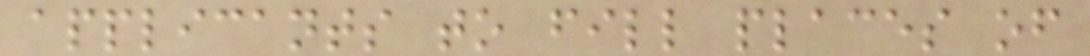applicants to fill places of
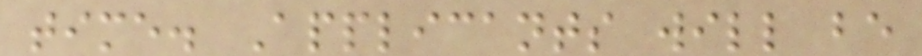time. Applicants will be
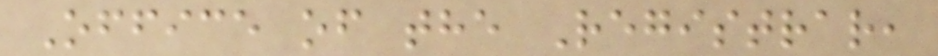Office of the Registrar,
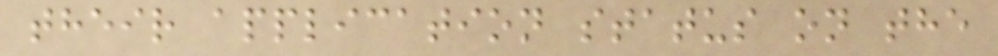their application status on the
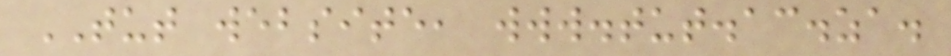TUT website, www.tut.ac.za.
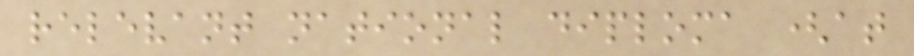relevant national diploma (at
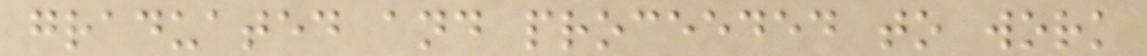graduated and proceeded to work
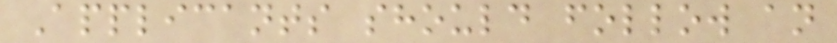Applicants should follow an
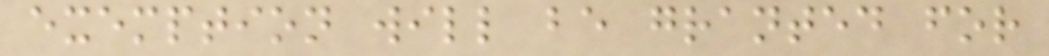exemption will be granted for
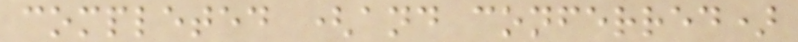completed (and conferred)
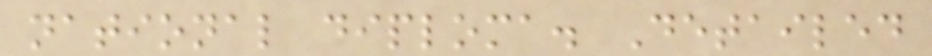national diploma. Detailed
